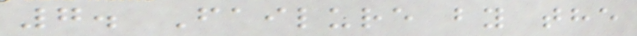7. Failure by the
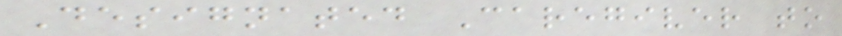Designated Caregiver to
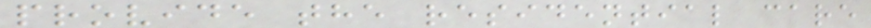provide the residential care
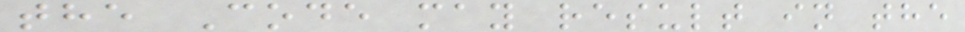the Code may result in the
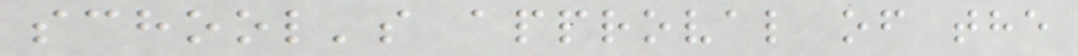school's approval of the
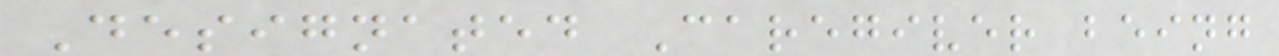Designated Caregiver being
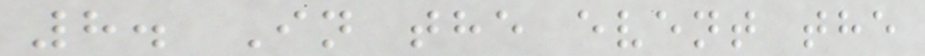8. In the event the
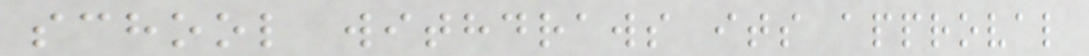school withdraws its approval
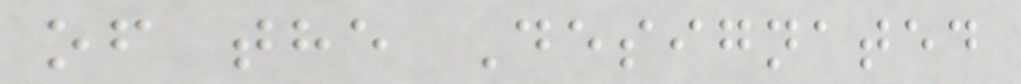of the Designated
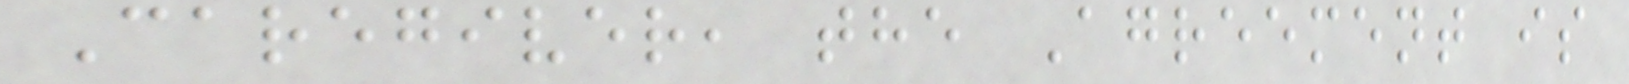Caregiver, the Agreement is
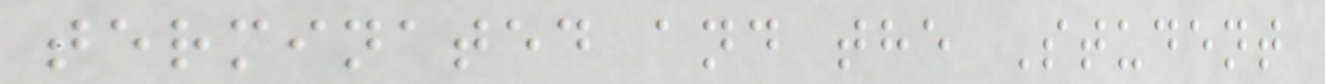terminated and the Student
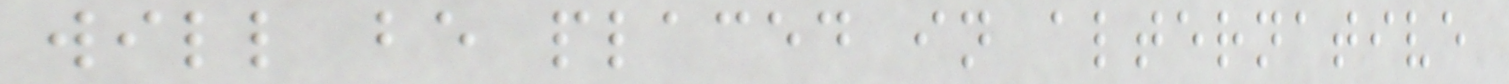will be placed in alternative
